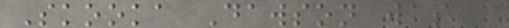Skooka Dawson was a
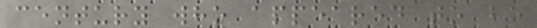century who appeared to be
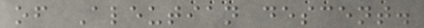of Aleutian descent.
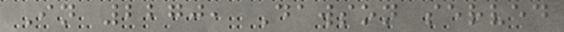In 2270, Dawson served
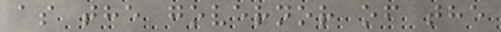as the governor of the
